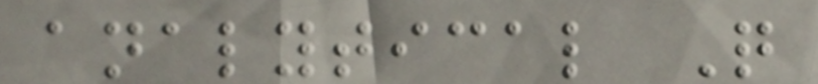analytical Q
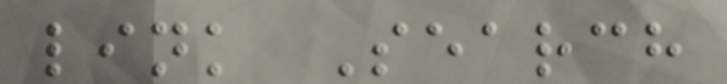link Search
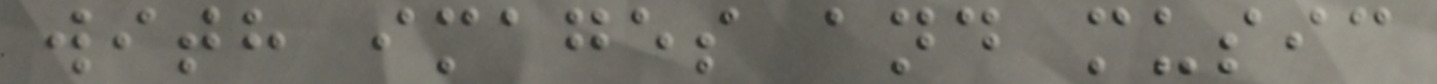with images and music
